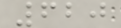620
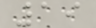19
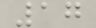17
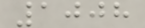1008
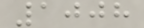1008
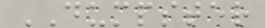DUMPSTER
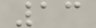13
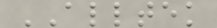ALLTEK
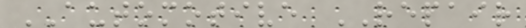AUTOMOTIVE REPAIR
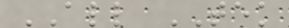ALL TEK
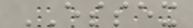ESSEX
